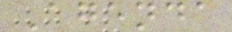Agenda
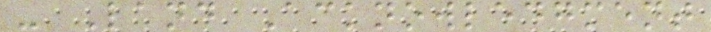- Land Acknowledgment
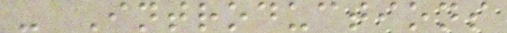- Introductions
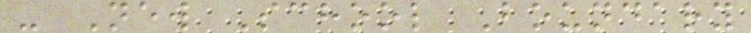- New School Boundary
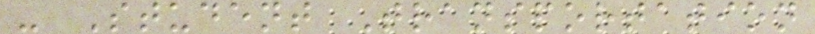- Student Transportation
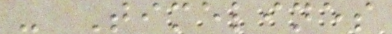- Timelines
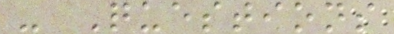- Questions
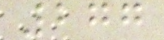277
